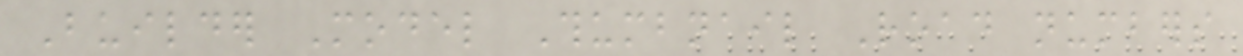Builder Model Thumbnail Road numbers
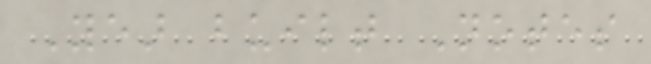Year built Notes
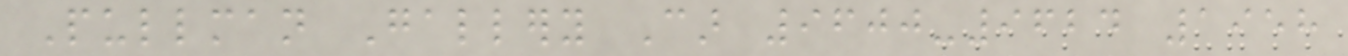Pullman Gallery Car 9600-9624 1958
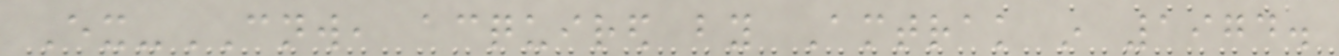Ex-CNW, acquired by Amtrak in 1974.
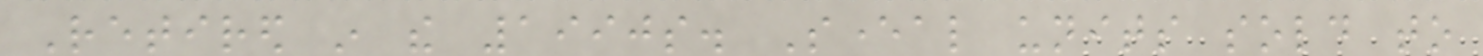Retired in the 1990s. Several units sold to
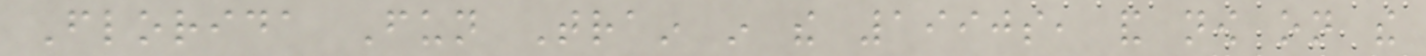Florida Fun Train in the 1990s, and now on the
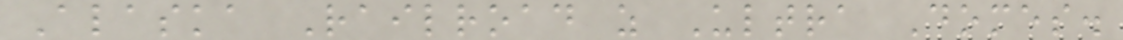Alaska Railroad as Ultra Domes.
